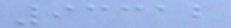93312
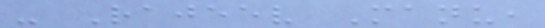- Rajeev Manu,
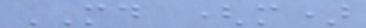MD (m)
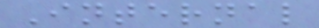Internal
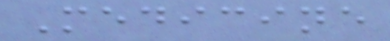Medicine
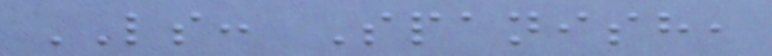LS: Spanish,
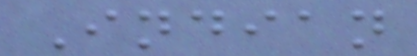Indian
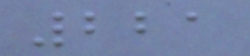221
